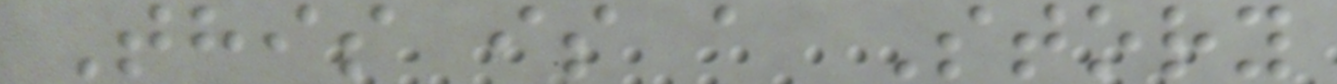This is a Story
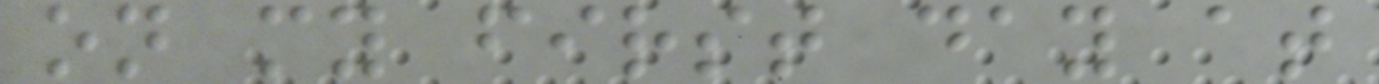on my first day at
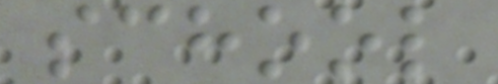school
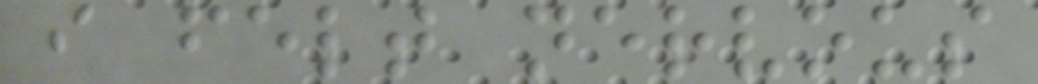i felt nervous
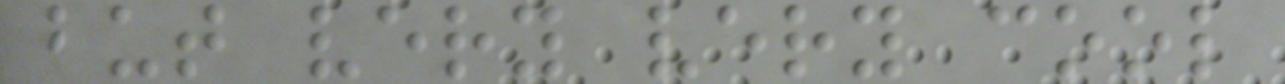but very very cool
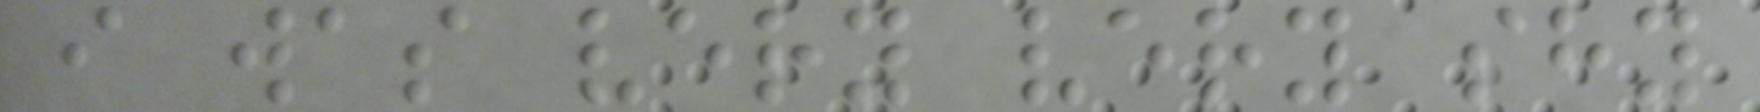i was very very shy
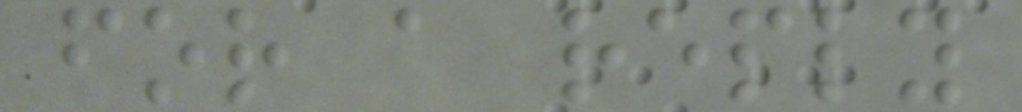for a reply
